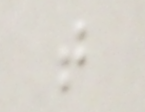that
